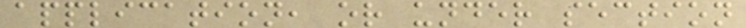application, or under section
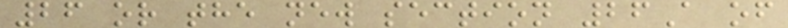26 or the new section 26A of
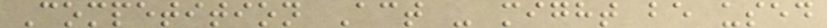Competition Act - might be used
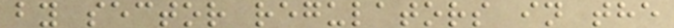by sector regulators in the
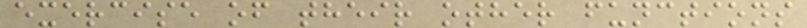exercise of their other functions
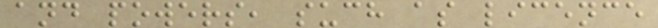and powers, such as licence
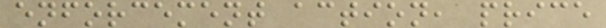enforcement action, price
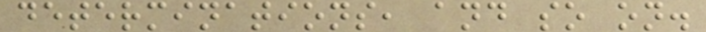determinations, and so on.
